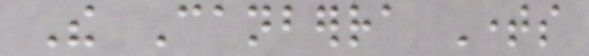The Canberra Times
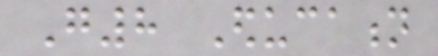G8 Education
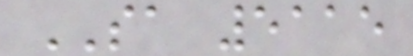SA 5115
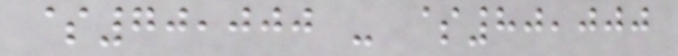$70,000 - $80,000
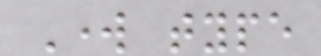Work type
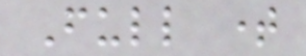Full time
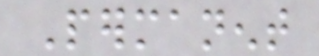Permanent
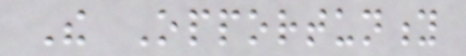The Opportunity
